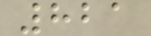821
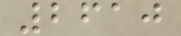2610
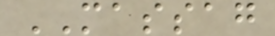MASSAG
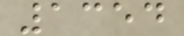1354
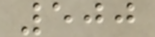500
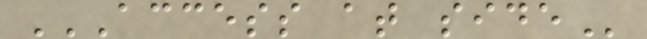ACCESS AT SIDE
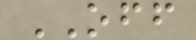OFF
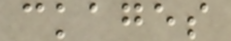ckages
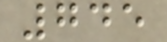745
